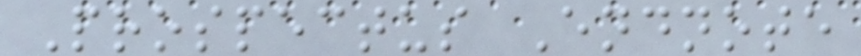Prospectus Endnote
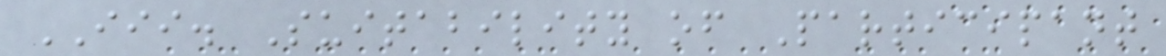III. Suitability of Participant
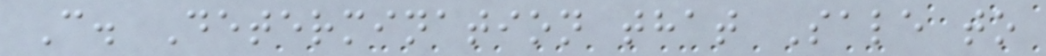C. Determination that Sale to
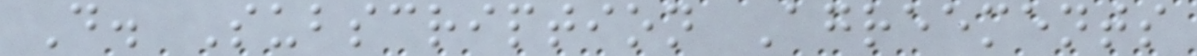D. Subscription Agreements
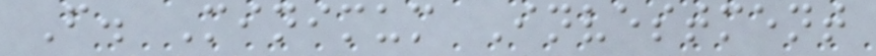F. Minimum Investment
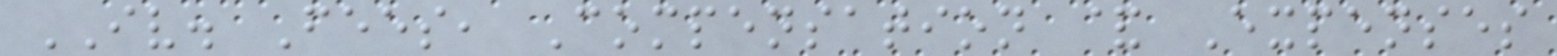IV. Fees, Compensation & Expenses
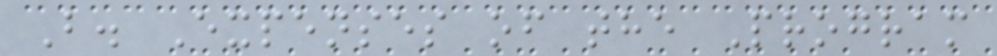B. Expenses of the Program
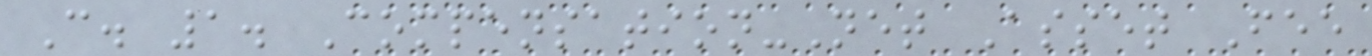C. 1. Compensation-Net Asset Fee
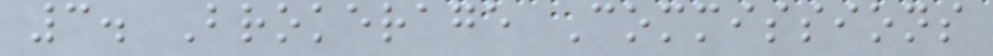3. Brokerage Commissions
